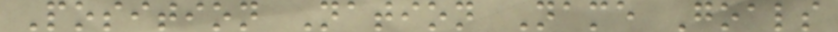Position Nation Name Goals
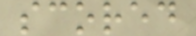scored
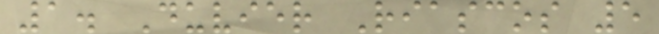1. Duvier Riascos 5
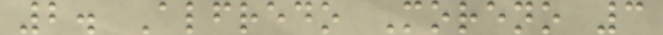2. Alfredo Moreno 3
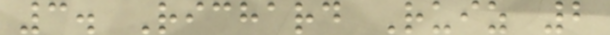3. Richard Ruiz 2
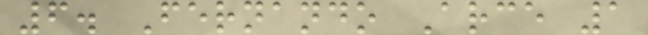6. Fernando Arce 1
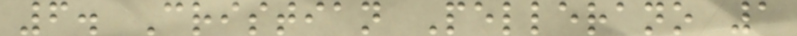6. Cristian Pellerano 1
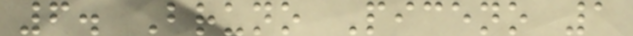6. Bruno Piceno 1
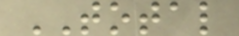TOTAL
